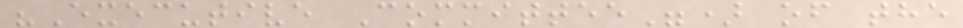"Executive Committee") of the
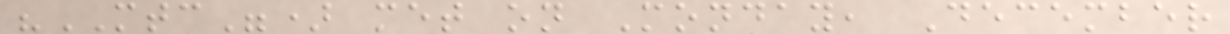"MTC") met on Monday, December
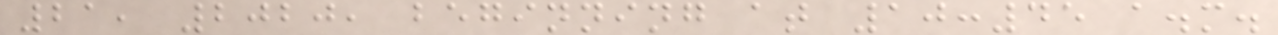21, 2020, beginning at 10:45 a.m.
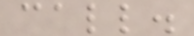call.
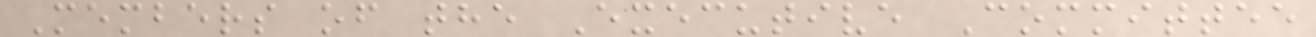Members of the Executive Committee
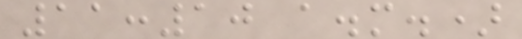11:10 a.m.)
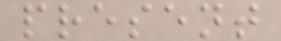present
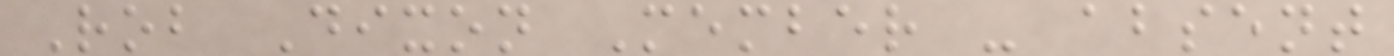Rob Dixon Member - absent
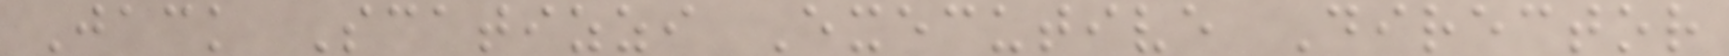Jack Scatizzi Executive Director
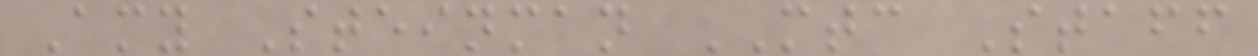Amy Steinman MTC Staff
